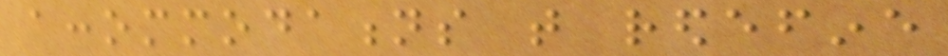accommodations that redefine
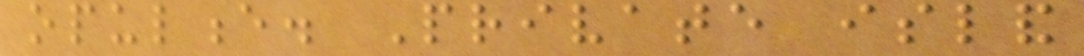opulence. Private island
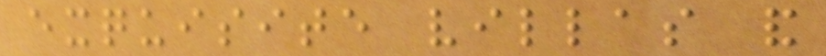exquisite villas and
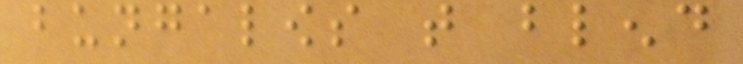bungalows that blend
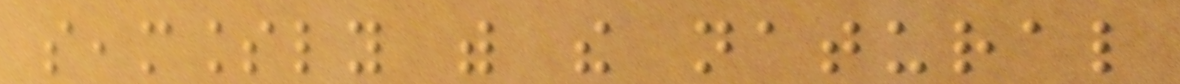seamlessly with the natural
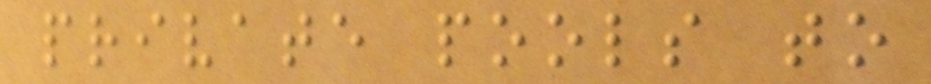private pools to
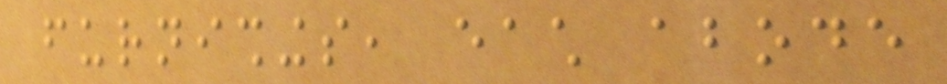furnishings, each abode
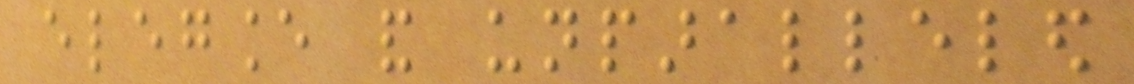elegance and unparalleled
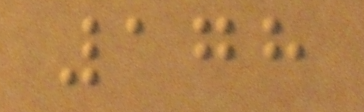178
